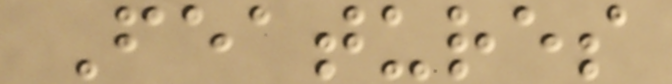Features
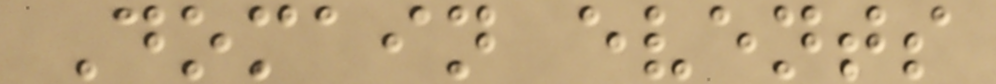Domain events
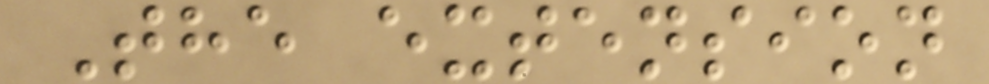The extension
